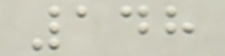148
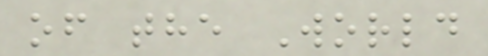of the World
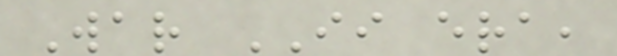War II era,
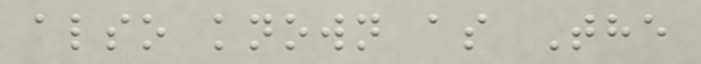also known as The
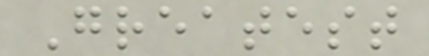Greatest
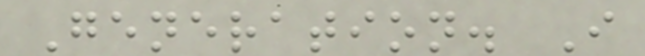Generation. I
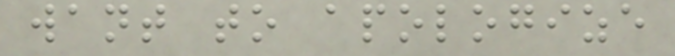want to apologize
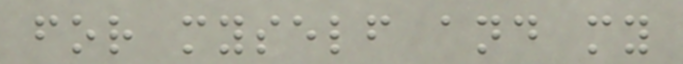for myself and my
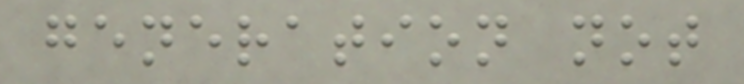generation not
